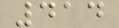414
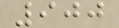900
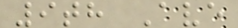9th Ave
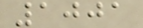1001
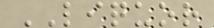LIQUOR
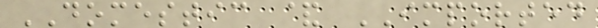DOMESTIC & IMPORTED
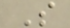S
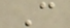C
